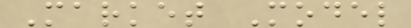Market Model
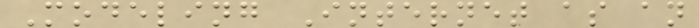Modeling Internet as an
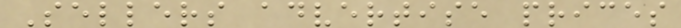Sellers advertise prices
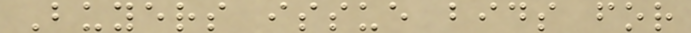Buyers issue bids for
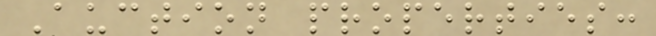Auction properties:
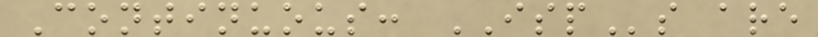Continuous: ISPs are
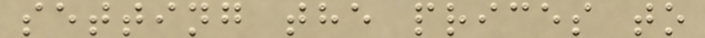setting the prices to
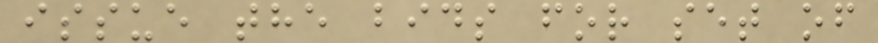issue the bids for set of
